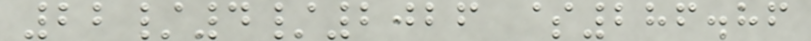22/4/2026 $286.86
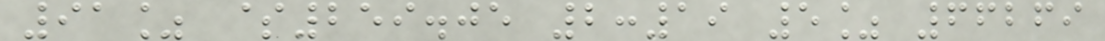91% $259.05 2:19 5% 66269
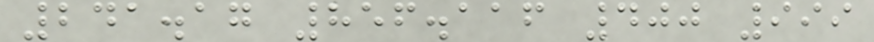241.17 856.116 400 999
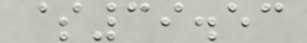$39.53
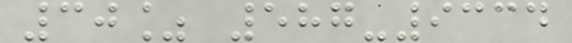30% 587-9334
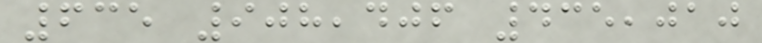635 908,406 435,010
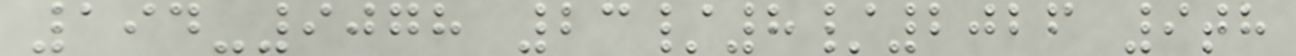194-9078 23/8/2026 9th
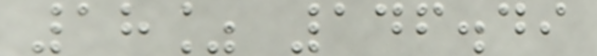18% 146.49
